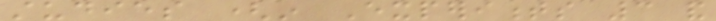studies (in Experiments 3 and
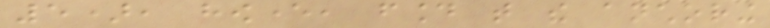5), however, found that the anchoring
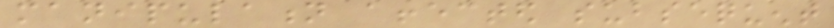manipulation affected subsequent
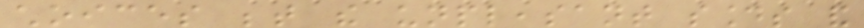choices between the unpleasant sounds and
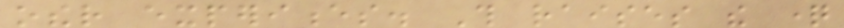other experiences. This raises the question
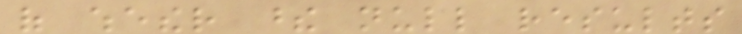of whether these null results
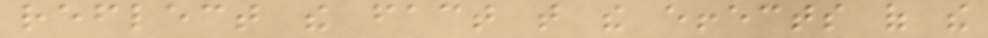reflect the fact that the effects of the
